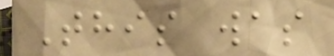This was
